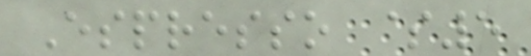Espresso $5
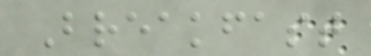Breakfast
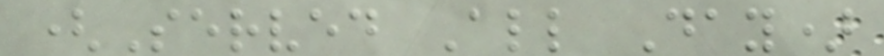(Served All Day)
